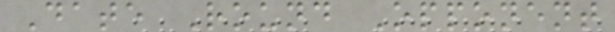Date Round Opponent
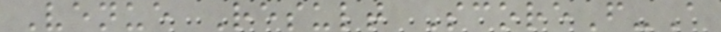Venue Result ScoreF-A
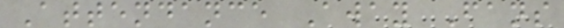Attendance Away Fans
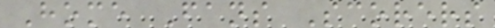Home Fans Scorers
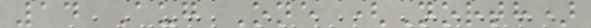14 Aug One (North)
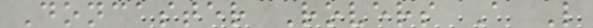Doncaster Rovers A L
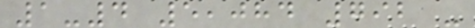1-4 5,084 792 -
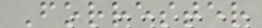Forrester
